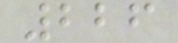226
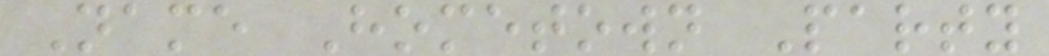Name Hometown Party
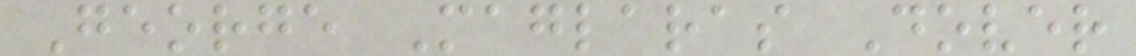George Maglaras Dover
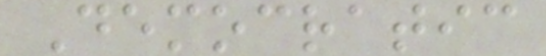Democratic
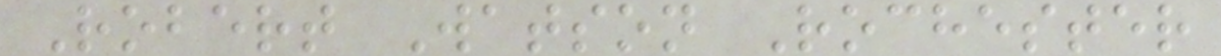Robert Watson Rochester
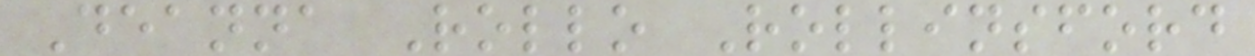Deanna Rollo Rollinsford
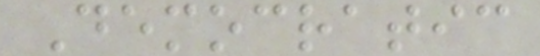Democratic
